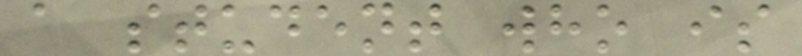a student who is
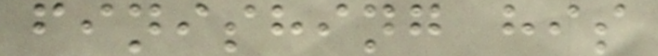finishing his
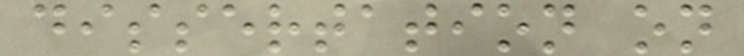dissertation on
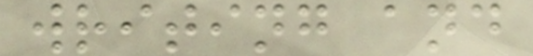writing and
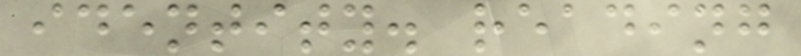identity. reading
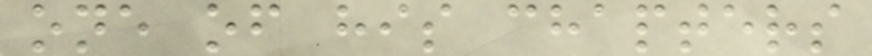one of his chapters
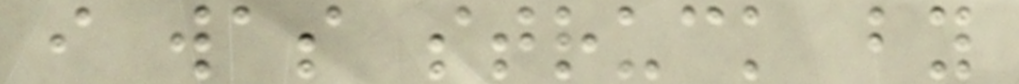i was struck by
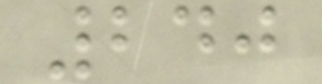240
